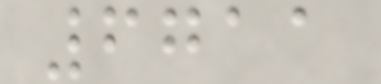6711
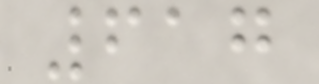617
